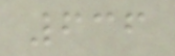636
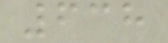638
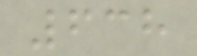638
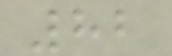82
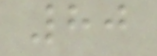80
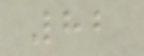82
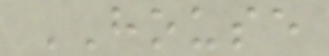HOUSE
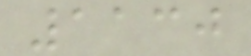1130
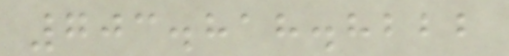703.818.8222
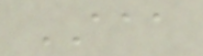AAA
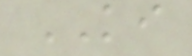KI
